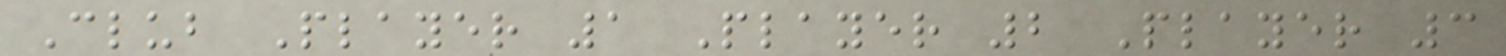Club Player 1 Player 2 Player 3
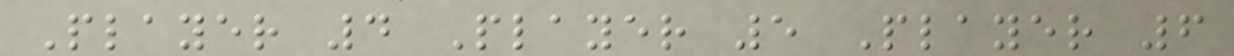Player 4 Player 5 Player 6
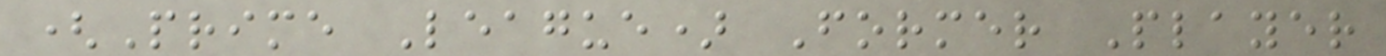(Prime League) Former Player
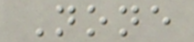None
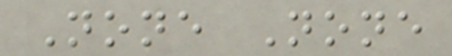None None
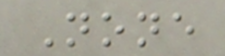None
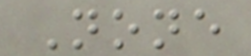None
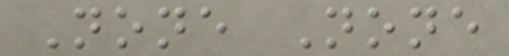None None
